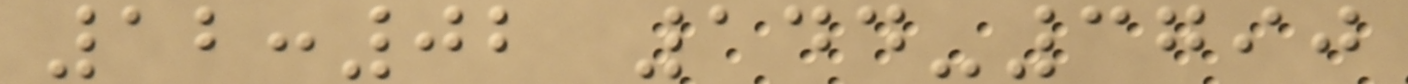12:02 144-3790
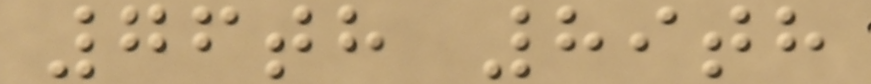76th 89th
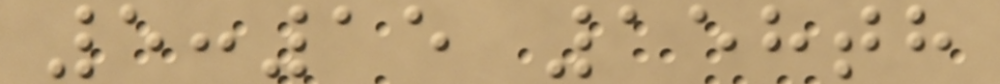5:15 158th
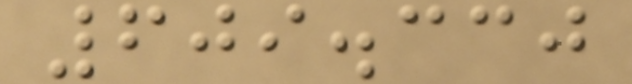609.330
